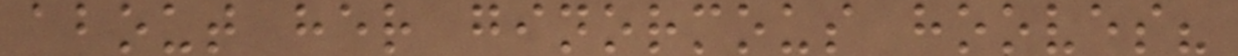about her ginormous hooves?
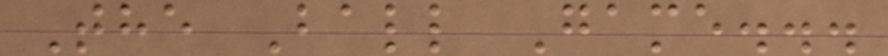The Ball Game...
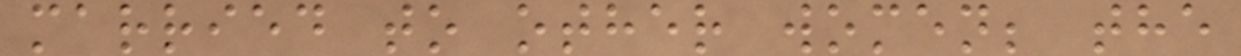married to other women; the
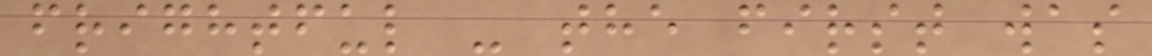frightful - the first was
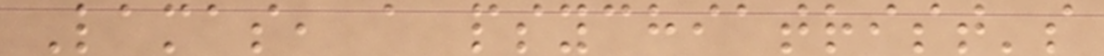Lamas, a psychiatrist's
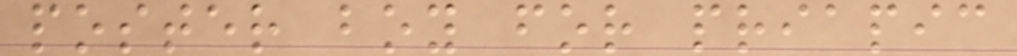poster boy for priapic
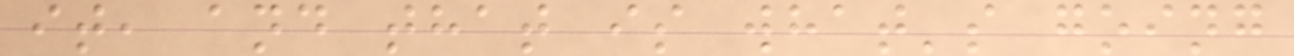it, and that is what's going
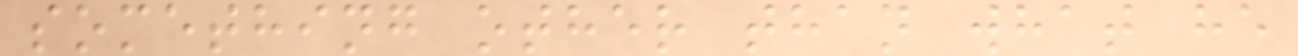something other than what he
